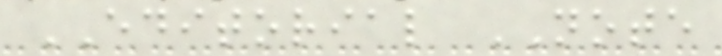EDITORIAL NOTE
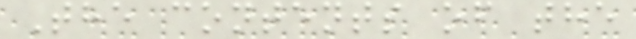The contents of the
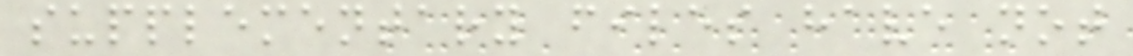supplementary files have not
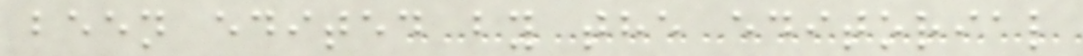been edited by the editorial
